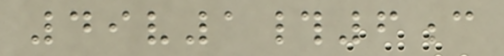49v1#6c
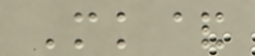Mk&
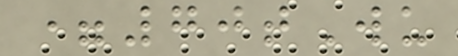=70tWu
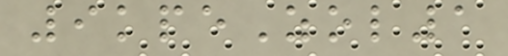9kpeZol1
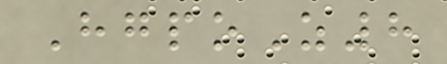HgpoZ8
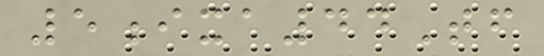5ixa44Tf
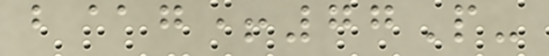b@g+77P-
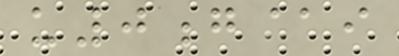u0g@i
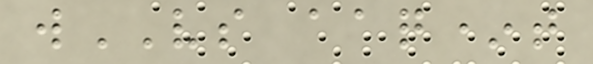wVS aaq*t
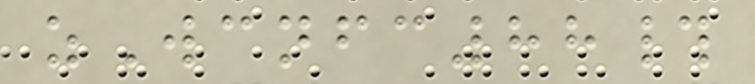zWcnfc88#
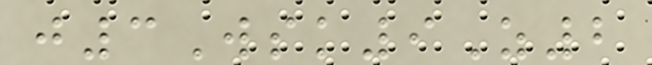j3Wsk9Z2
